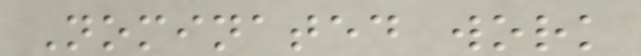Nominated work
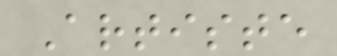Artiste
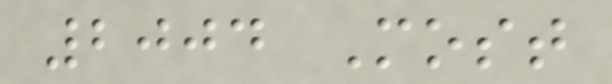2004 Most
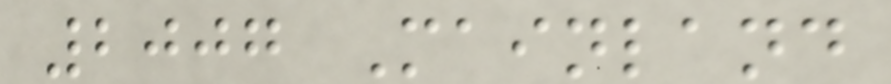2007 Mainland
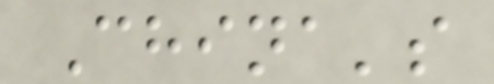China's
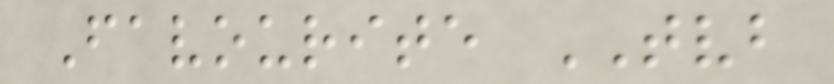Favourite TVB
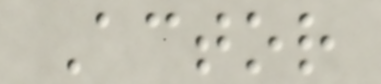Actor
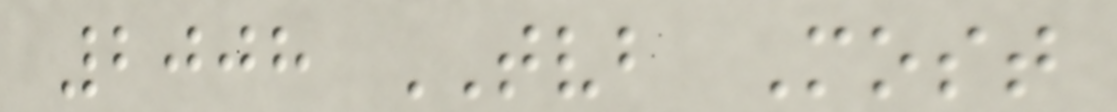2008 TVB Most
